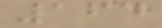164
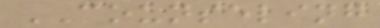COUNSELING
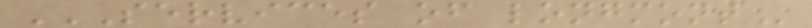SERVICES OF LONGMONT
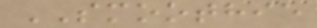SMOOTHIE
